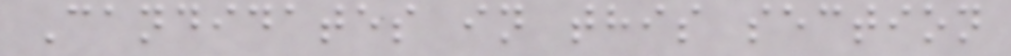Candidates in this section
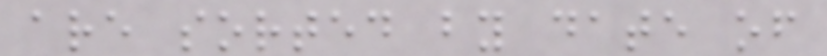are sorted by date of
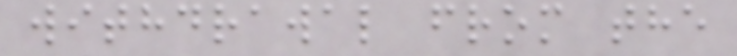withdrawal from the
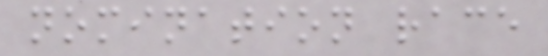nomination race
